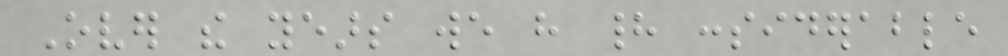Over the years we have had considerable
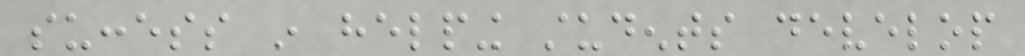success in helping students develop
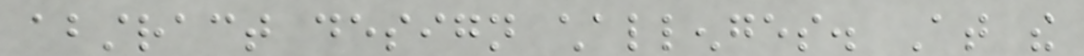abstract design challenges. At the
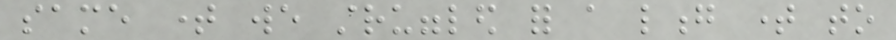same time we struggled for a long time to
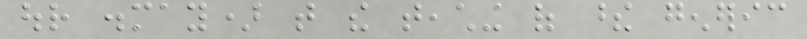our dismay) that the teaching of these generic
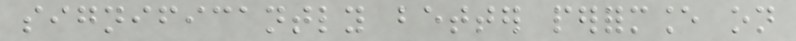significantly better performance on
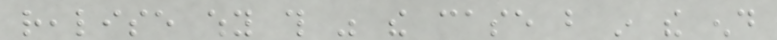realise why this was the case but in the end
